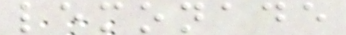lemonade
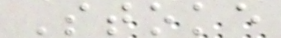Stoke
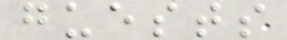guests
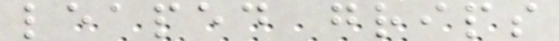leaped grips
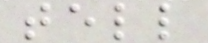tell
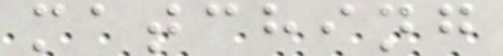matching
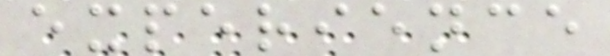experience
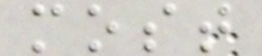most
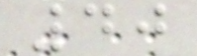40
